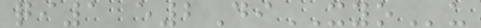qi1 e2DiXYOu
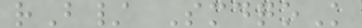rB/ SmdqoK
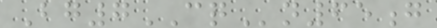Bg7CQn65g
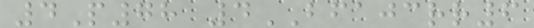4P78 4BFAJCRR6
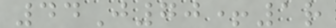44J70+1r
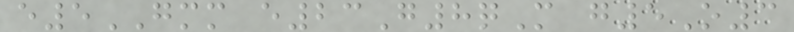e5GMM e23G8qM g5O3
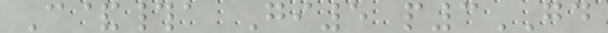C&#a Gi5 p3GD
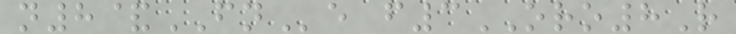n8&FNe f3ORO8R
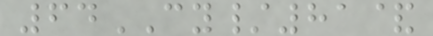64CY/81&
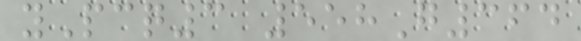yPcq3 558G364
